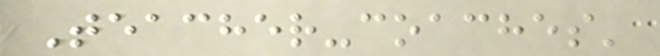Teacher-coaches'
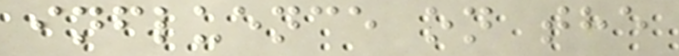influence on the
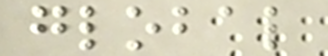global
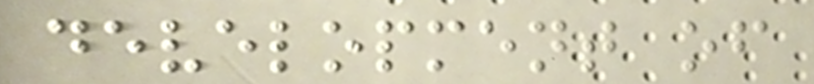development of
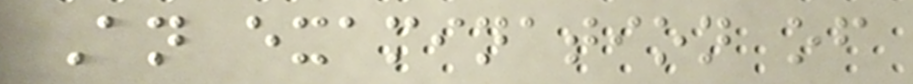An examination of
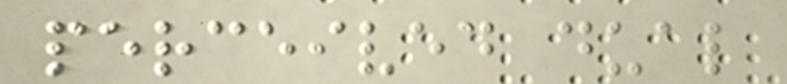perceived dual
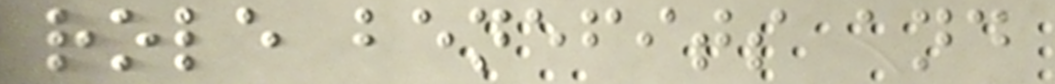role benefits and
